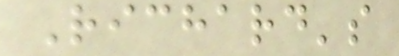Richard's
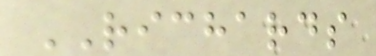RICHARDS
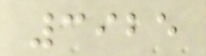3925
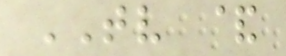TV &
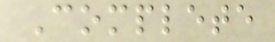Complete
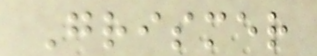Grismer
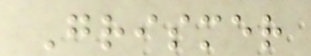Grismer
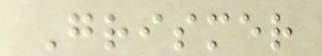Grismer
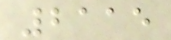2115
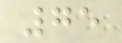75
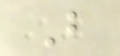B
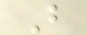B
